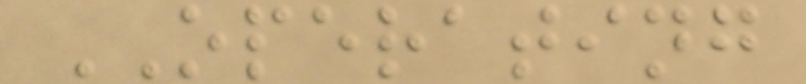OPERATING
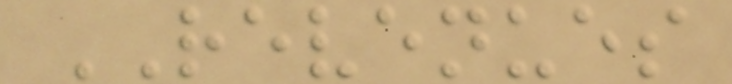REVENUES
